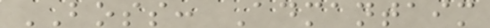BOSS: Admantaim
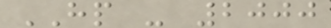HP - 2000
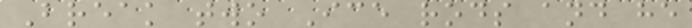Break two Ice rods and he
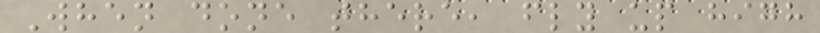When done there, fly up high
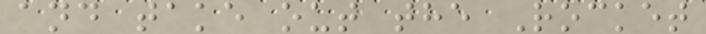and take out the Rocket
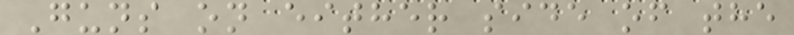Guns on either side of the
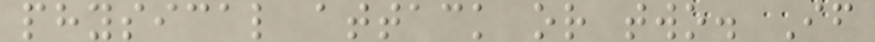physical attack or two. If
